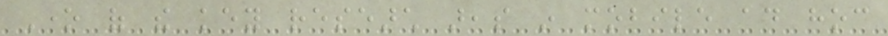One of the key research areas in mobile ad hoc
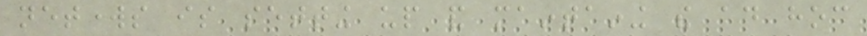networks is setting up and maintaining the ad hoc
